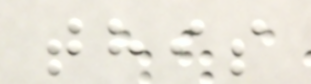this
